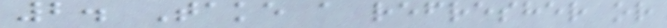2. Take a refresher or
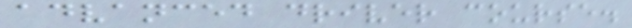advanced driver course.
